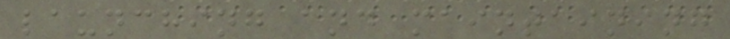launching and maintaining
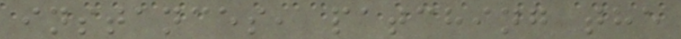instances, patching the
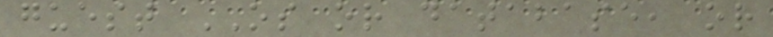guest OS or database, or
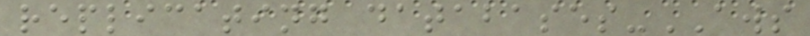replicating databases-AWS
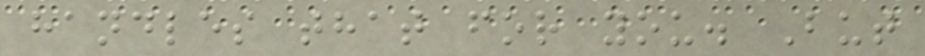handles that for you. But
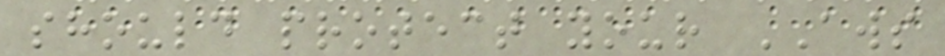should protect your AWS
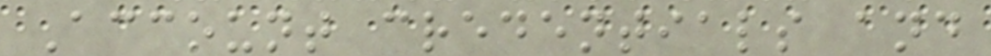Account credentials and
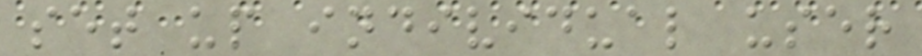set up individual user
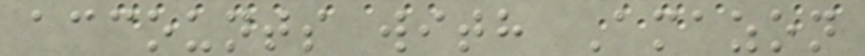accounts with Amazon
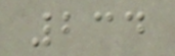234
